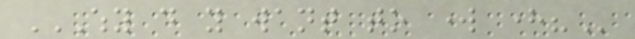WHY DO YOU WANT TO WORK HERE?
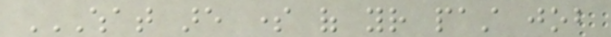WHAT ARE SOME OF YOUR PAST JOB
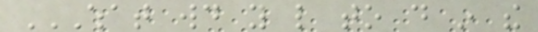WHAT WOULD YOU LIKE TO DO IN THE
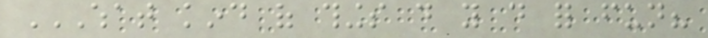WHAT KIND OF THINGS DO YOU DO FOR FUN?
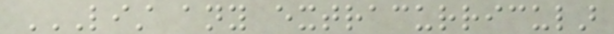LIST ANY EXTRACURRICULAR
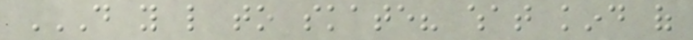DO YOU LIKE TO SKATE? WHAT KIND OF
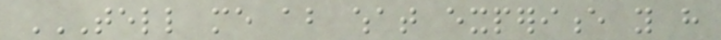TELL ME ABOUT WHAT EXPERIENCE YOU HAVE
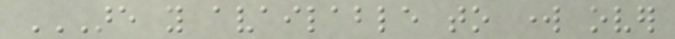ARE YOU AVAILABLE TO WORK OVER
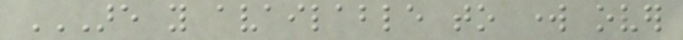ARE YOU AVAILABLE TO WORK OVER
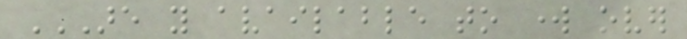ARE YOU AVAILABLE TO WORK OVER
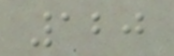120
